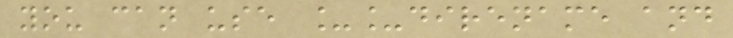you can use __direname and
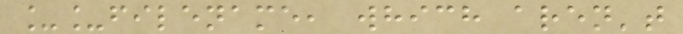__filename, which aren't
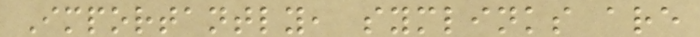Importantly, symlinks are
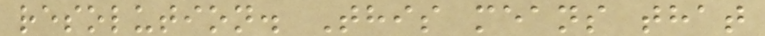resolution. This means that
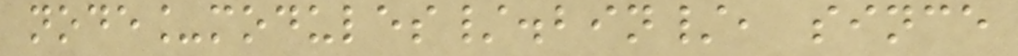node_modules/.bin/, since
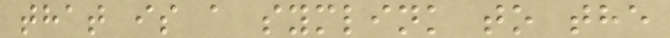that is a symlink to the
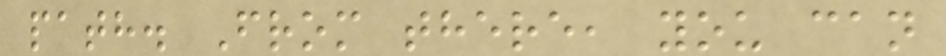path. From there, you can
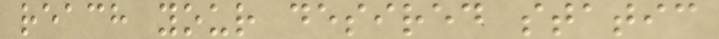reach your desired static
